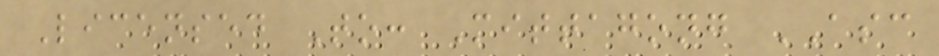Licensed To: Mittagong ASC
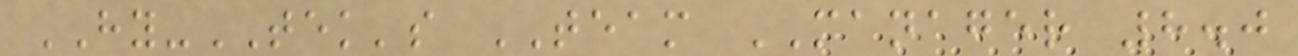HY-TEK's TEAM MANAGER 8.0
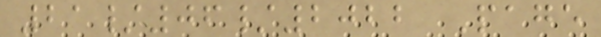21/06/2022 Page
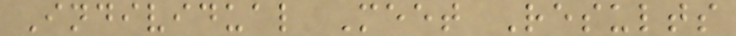Individual Meet Results
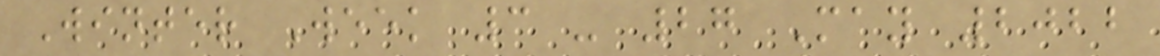Winter Week 3 - 27 May 2022
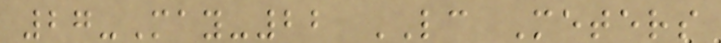27-May-22 LC Meters
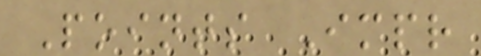Points Impr
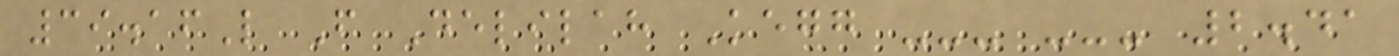39.16L F Delilah Kegg --- --- 2.41
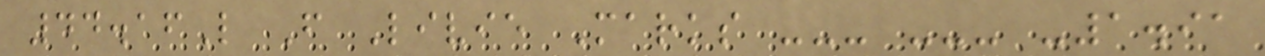44.16L F Livie Marks --- --- -1.91
